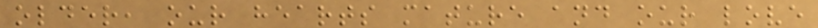older, our hearts mature and our love
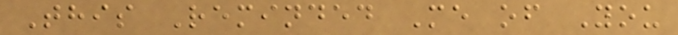This Reminded Me of You
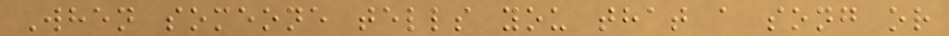When someone tells you that a song or
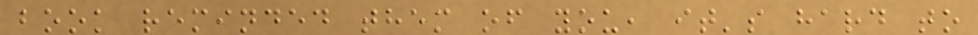book reminded them of you, it's hard to
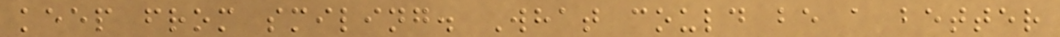keep from smiling. What could be a better
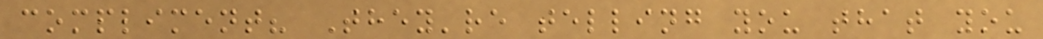compliment? They're telling you that you
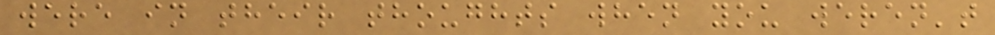were in their thoughts when you weren't
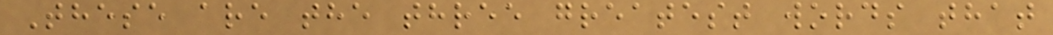These are the three greatest words that
